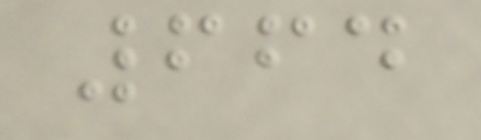664
